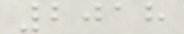2018
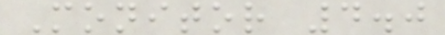Monitor 4.0
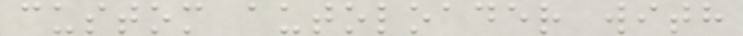custom autoloader with
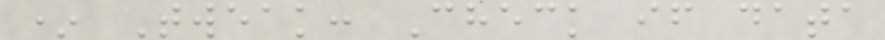* Tweak: Check if data
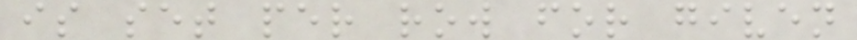is set per row for given
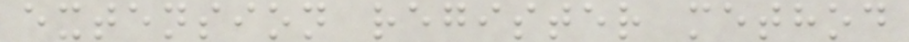extension register method
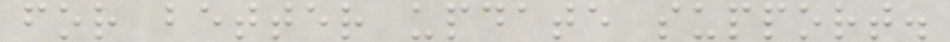for better update support.
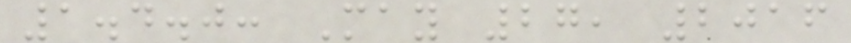1.4.0: May 27, 2016
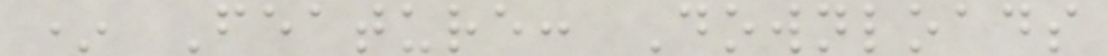* Feature: Downloads
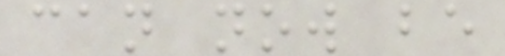can now be
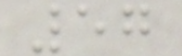57
